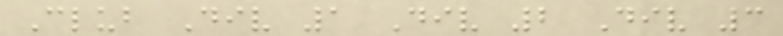Club Div 1 Div 2 Div 3
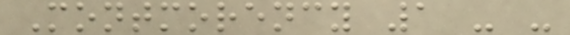Montmorency 1 - -
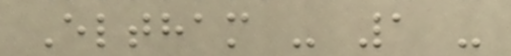Eltham - 1 -
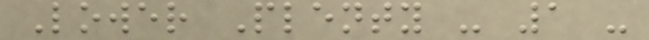Lower Plenty - 1 -
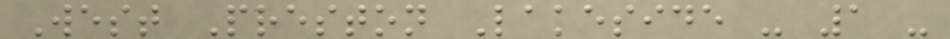West Preston Lakeside - 1 -
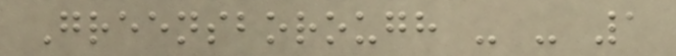Greensborough - - 1
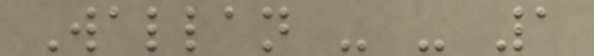Wallan - - 1
